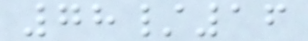78/16
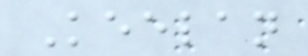Keelan
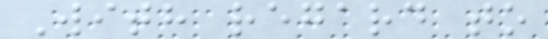With regard to
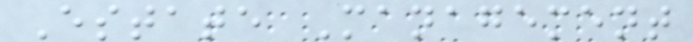Estate Management
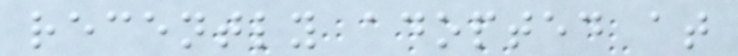recently adopted at
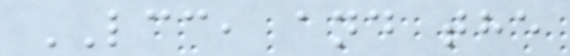LCC, and the
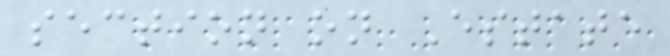section on Estate
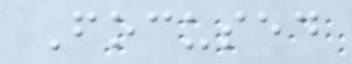Focused
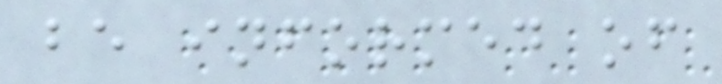be informed of
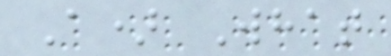A) What
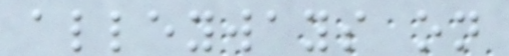alleyways on
